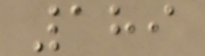189
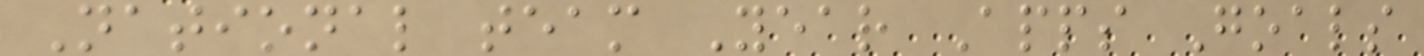National team Year Apps Goals
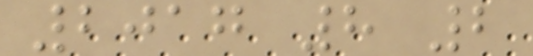2017 8 2
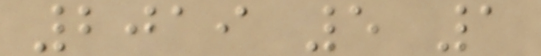2019 5 1
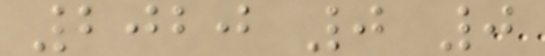2020 0 0
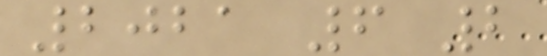2021 6 2
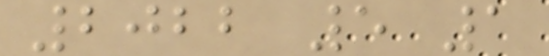2022 5 1
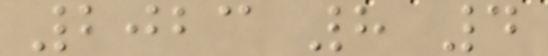2023 8 4
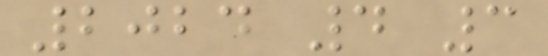2024 4 3
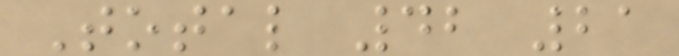Total 42 21
